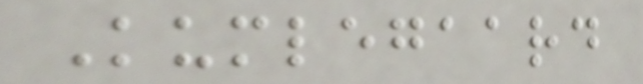Kumlegaard
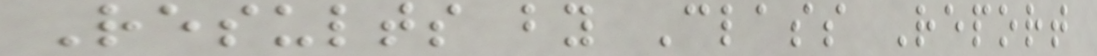Results by Class Report
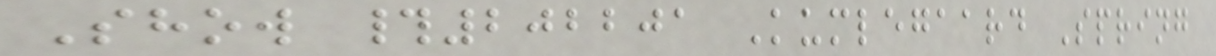Show #202201 Kumlegaard Spring
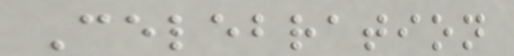Celebration
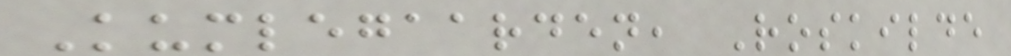Kumlegaarden, Roskilde
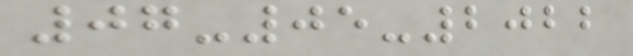07-05-2022
